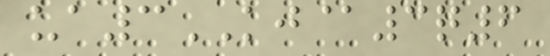ua3KJ@3q6
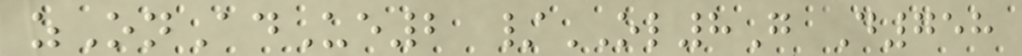zOnAdUe2 /OL8G D758
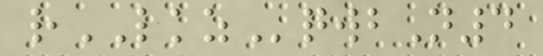rLKZqwbN4
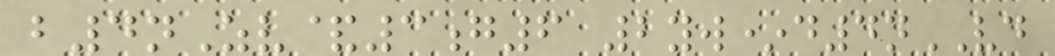b4nZv&3g6 2yw*d4nVD
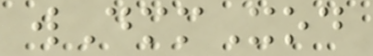wDmmXod
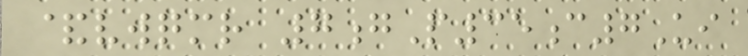&vwqmr 7gP35c7Ui
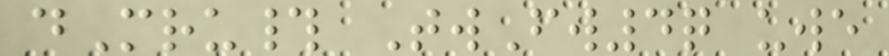dMru# TwFw4q uwe
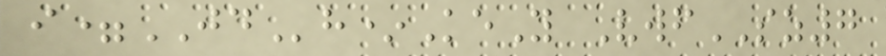i=JDh*KeY VwfSZ7
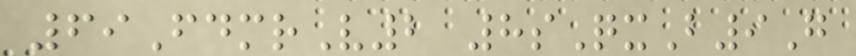69FdmrV2 8sQxB9G
